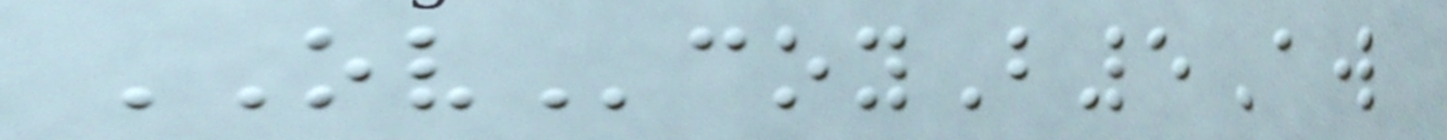OVcoyB5Aw
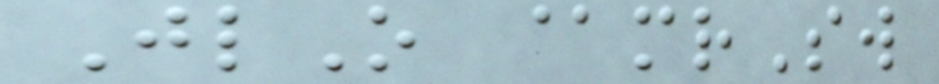JlO @mrSw
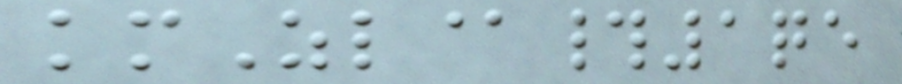kmZl@#1qe
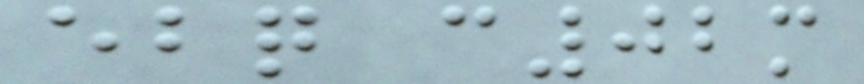ebq c02m
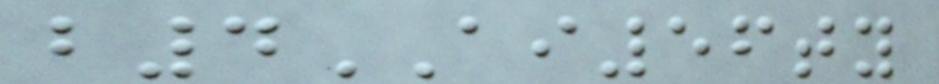b4AI56ty
